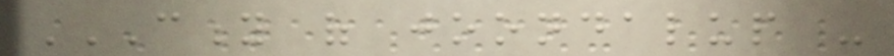CITY OF JOONDALUP -
